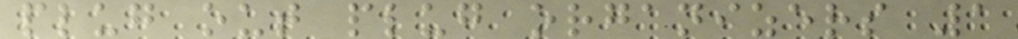plug out plug organizers 1
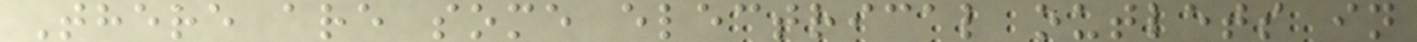There are some electrical outlets in
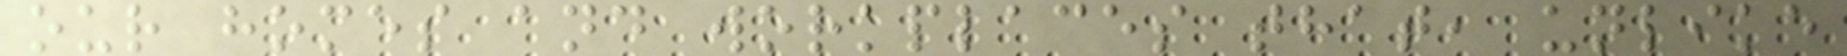our homes and workplaces that, unlike
